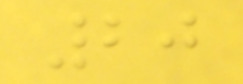20
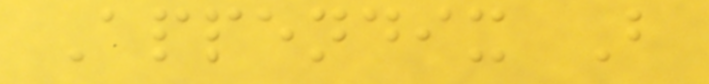Appendix B
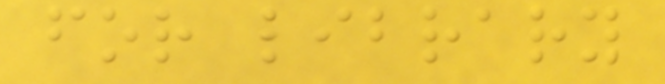for library
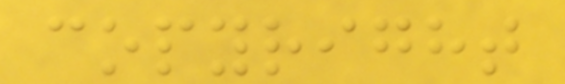copyright
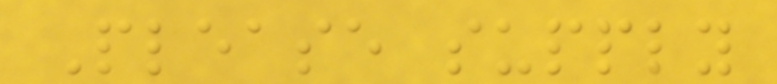Please supply
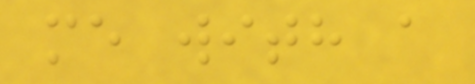me with a
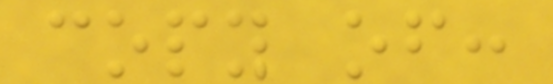copy of:
